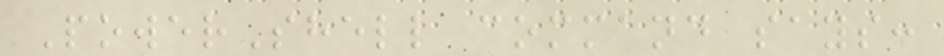PowerShell command says:
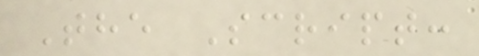The Script:
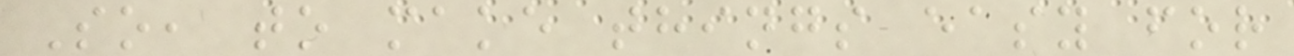So, to make things easy for
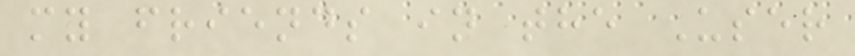my friends in the User
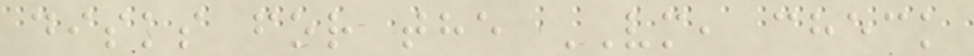disks for the VM, check
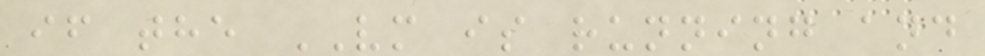if the VM is running and
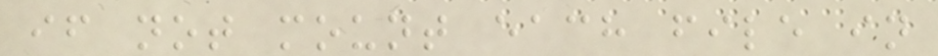if not mount each file in
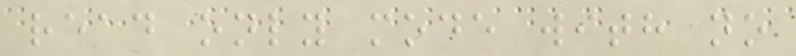read only mode with no
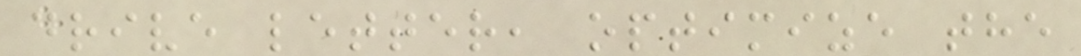drive letter, optimize the
